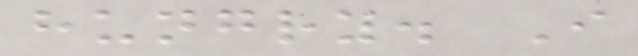hungry. I
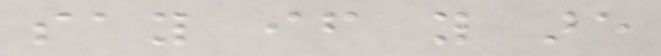say if you are
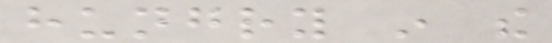hungry in the
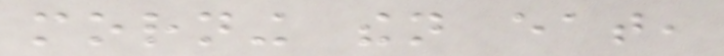morning then eat,
